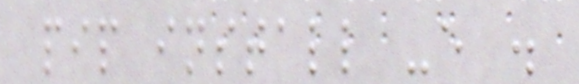pip install -e .
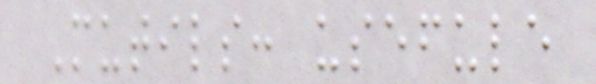Mutils: usefule
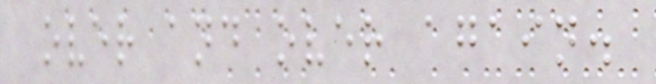over and over again.
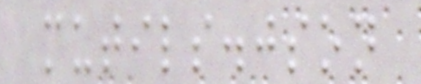mutils.json
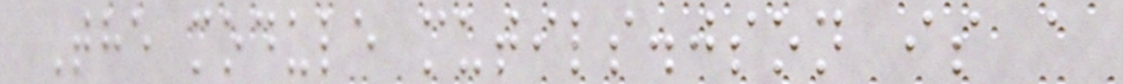The module mutils.json is a
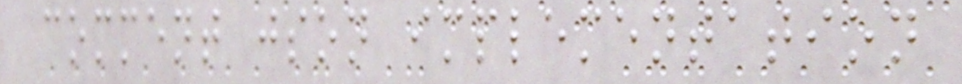comment json implementation
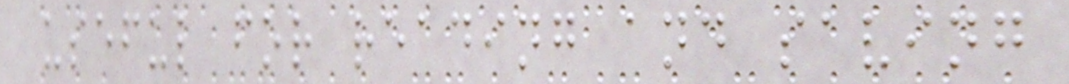useful for reading and saving
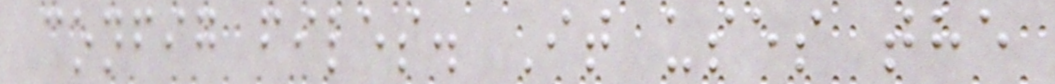config files. It uses the
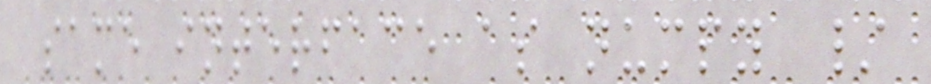same interface as numpy /
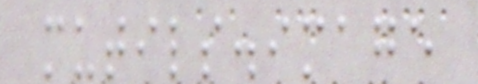mutils.image
